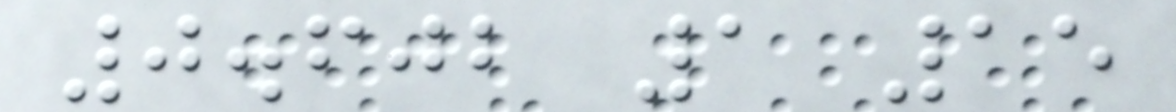0.602 1 15
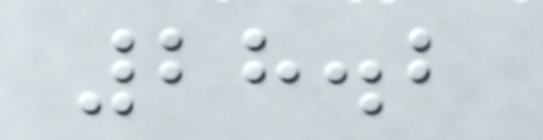28.2
